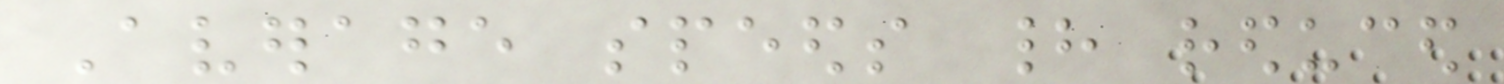Average speeds had reduced
